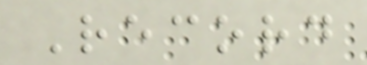Record
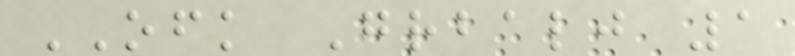OFK Grbalj 1
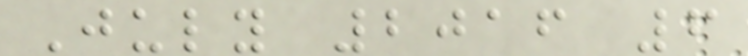July 2016 6
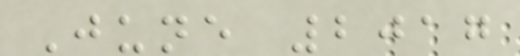June 2017
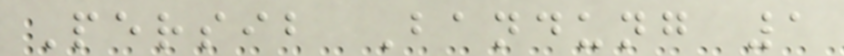Persib Bandung 1
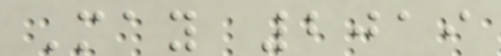May 2019
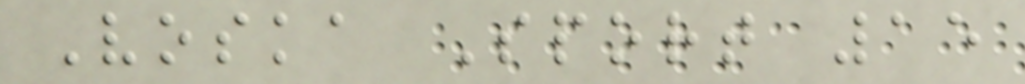Voska Sport 15
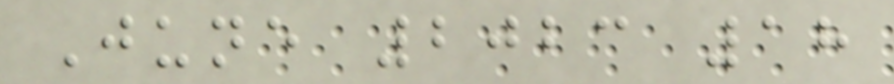June 2023 18
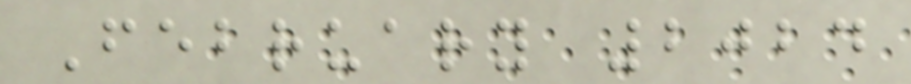February 2024
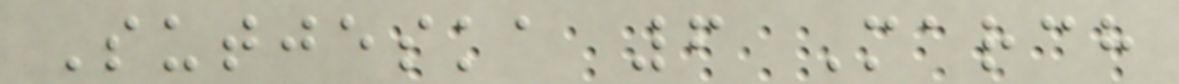Sutjeska 6 March
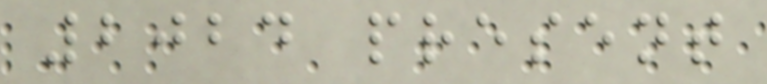2024 present
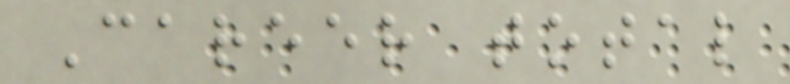Career total
